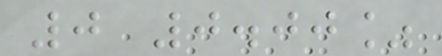0 0.00%
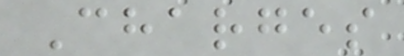Charges
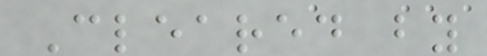Cleared by
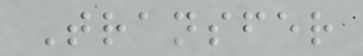Transfer
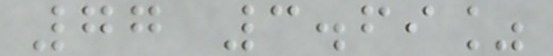77 3.69%
